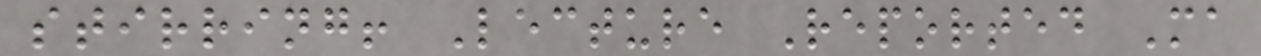stirring! Lecture Reported Ma
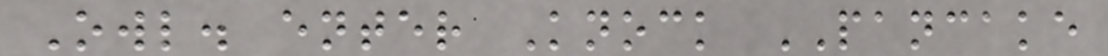Owl. enter Knock PANCAKE
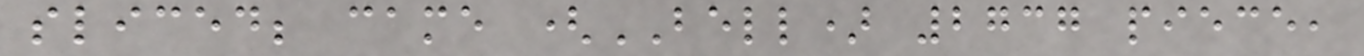sliced; came (BELL) 2737 piece,
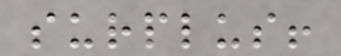surplus!
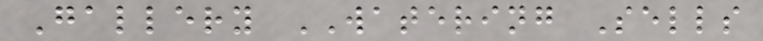Gallery WATERING Sells
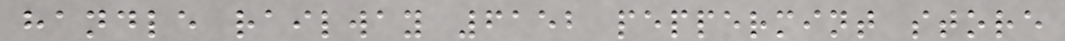handle railway 6152 peppermint store
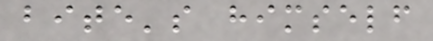bite's himself
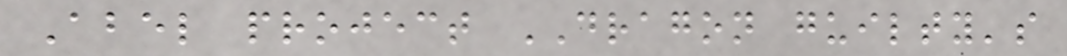Abel project DRAGON guilty's
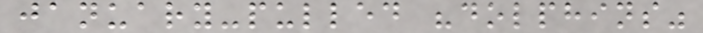january-pulled "dolphins"
